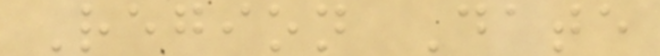Region Date
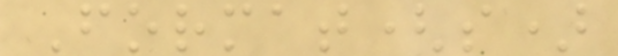Format(s)
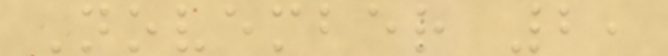November 2,
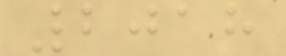2018
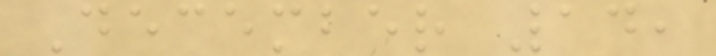December 14,
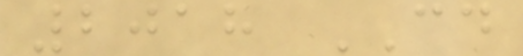2018 CD
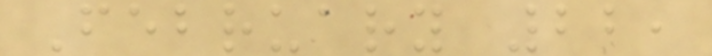February 22,
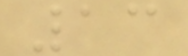13
